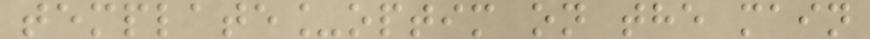template_optim on the main
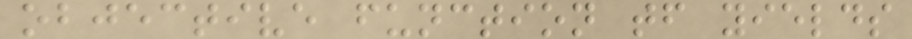objective function tf yields
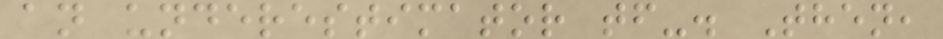an underestimator tf-. Then,
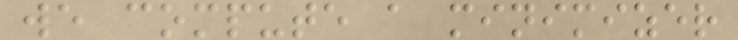we compute a minimizer
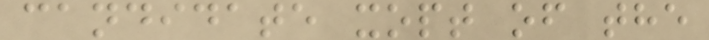candidate xopt of the
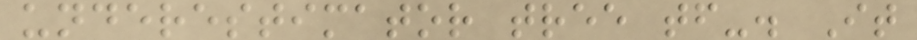underestimator tree tf-. It
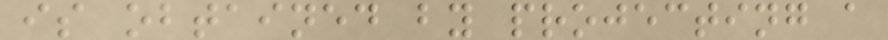is obtained by projecting a
